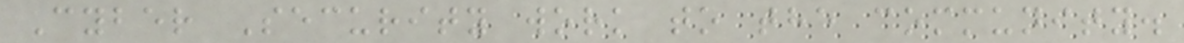Cyber Security work to the community.
